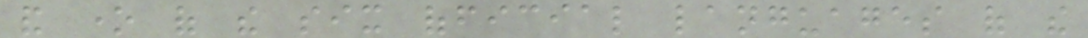and one of the six official languages of the
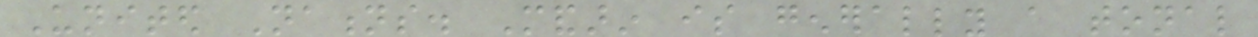United Nations. Mandarin is generally a tonal
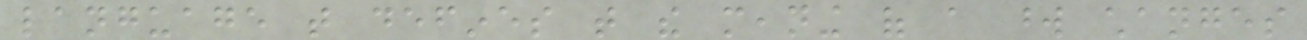language that defines that the meaning of a word changes
